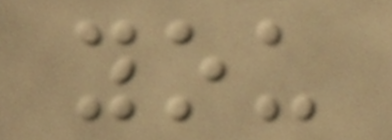you
